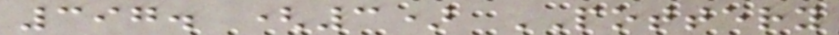397. (3) POTTERY
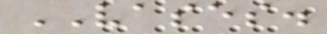VASES.
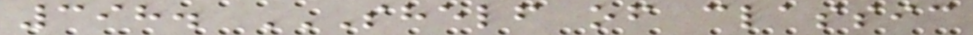398. SHELF OF CLASSIC
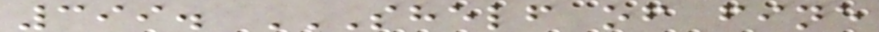399. SHELF OF FINE
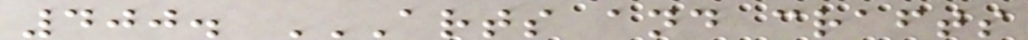400. ARTS AND CRAFTS
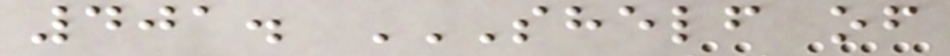401. SHELF OF
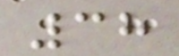38
